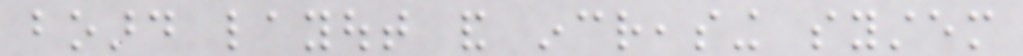board layout and increasing system
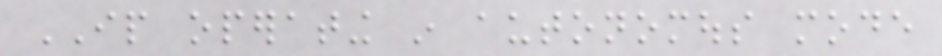IP operating in autonomous mode
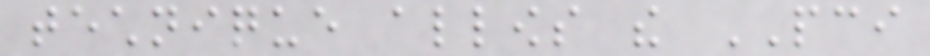technique allows the PCI
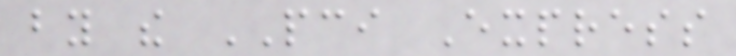by the PCI Express
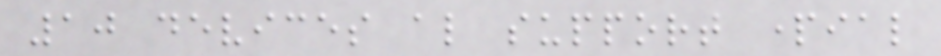10 devices also support partial
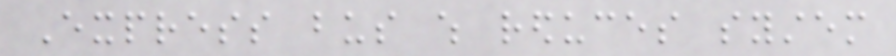Express bus which reduces system
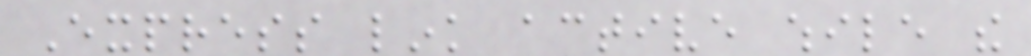Express link active while the
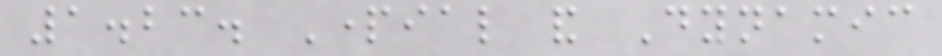1.23. Partial and Dynamic
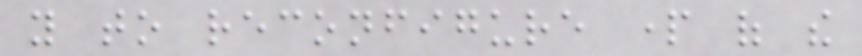you to reconfigure part of the
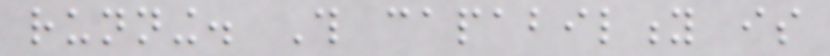running. This capability is
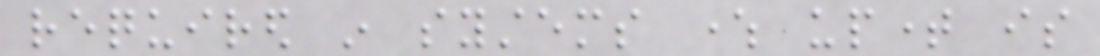required in systems where uptime is
